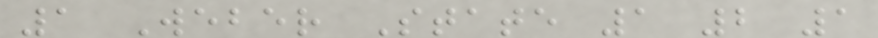1 Weber State 1 2 1
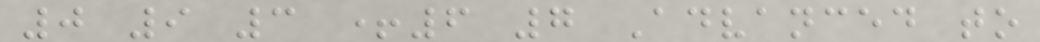0 9 3 +6 7 Advanced to
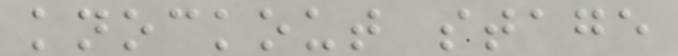knockout stage
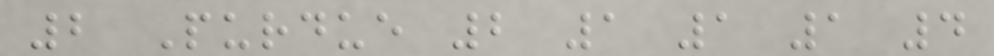2 Purdue 2 1 1 1 4
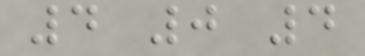4 0 4
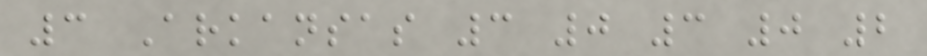3 Arkansas 3 0 3 0 2
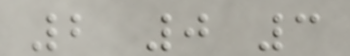2 0 3
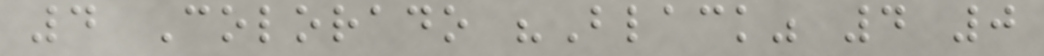4 Colorado "Black" 4 0
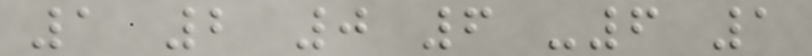1 2 0 6 -6 1
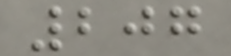207
